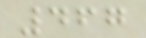467
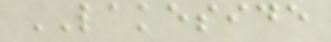LAKESIDE
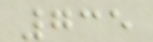735
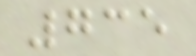735
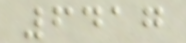6417
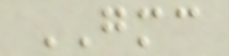GMC
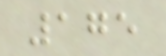175
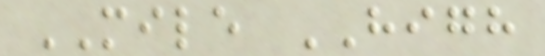MILE HIGH
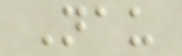Nau
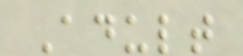Adult
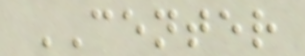CENTER
